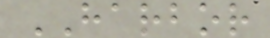HARBOR
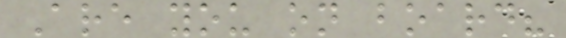Are you on board?
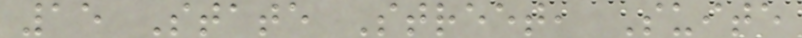15 State Street, Suite
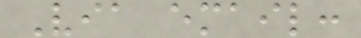Via email:
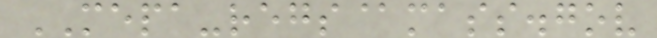MEPA-regs@mass.gov
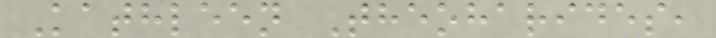Kathleen Theoharides,
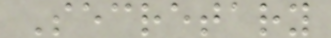Secretary
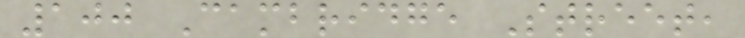100 Cambridge Street,
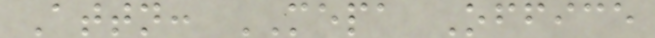Attn: MEPA Office
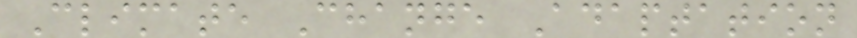Climate Change Adaptation
